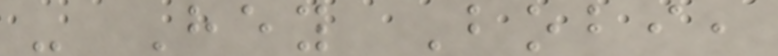- Hey Bobi,
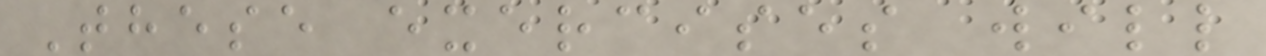These exercises will
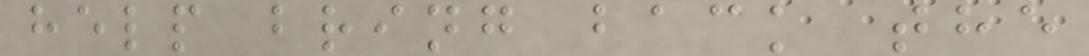help bring back the
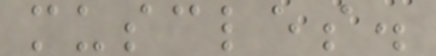muscles.
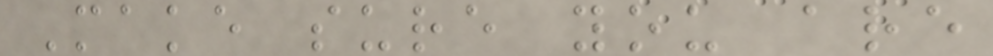Make sure you are
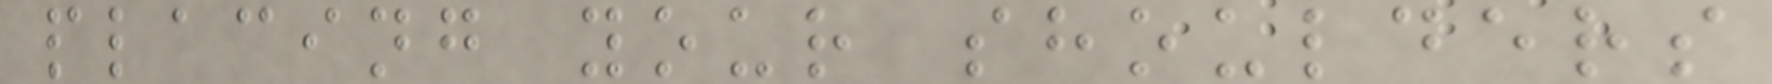placing your shoulders
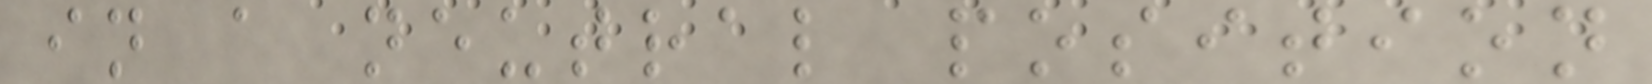in a neutral position
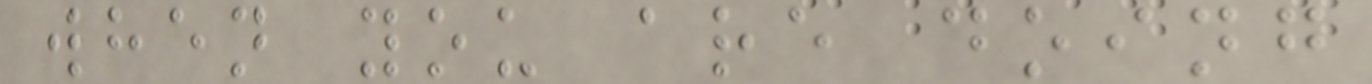when you are doing
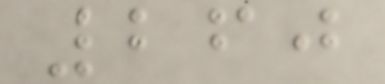260
